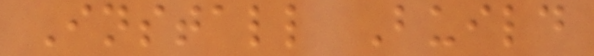Install Build
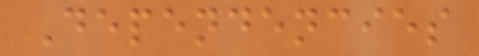Dependencies
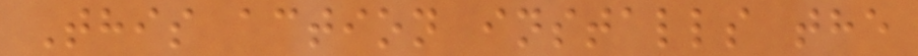This action installs the
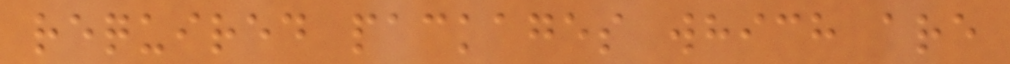required packages which are
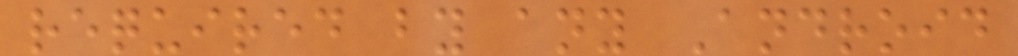required by any Android
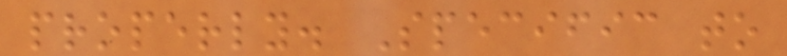properly. Specific to
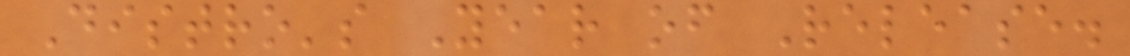Distro's Year of Release.
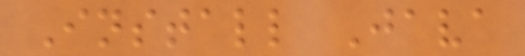Install Java
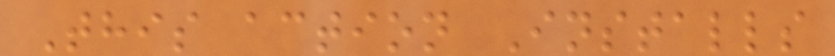This action Installs
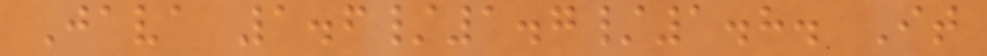Java 1.6/1.7/1.8. It
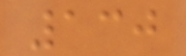130
